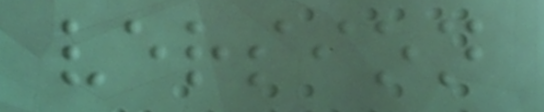version
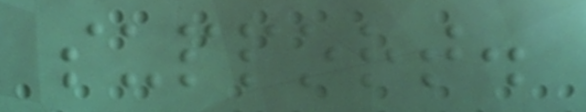support.
